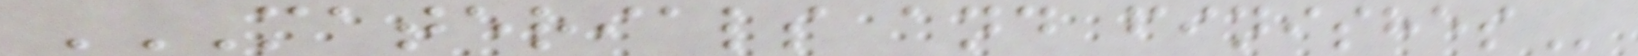MATERIALS AND FINISHES
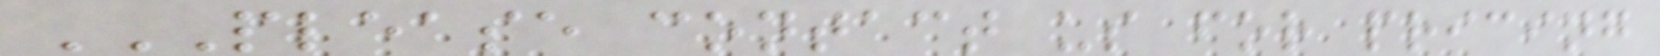PLEASE CONTACT US FOR PRICING
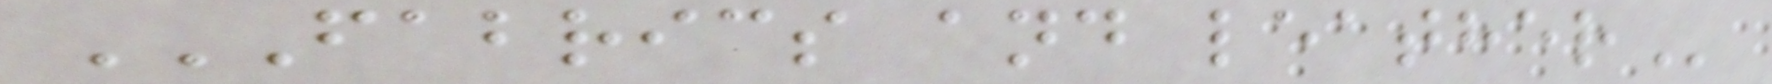FABRICS AND LEATHER
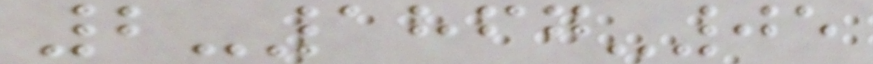2-1867-05
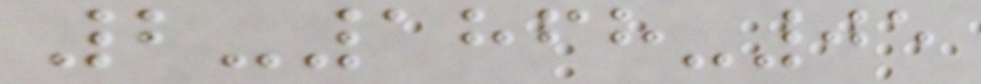2-1868-05
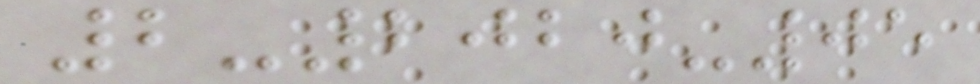2-2020-05
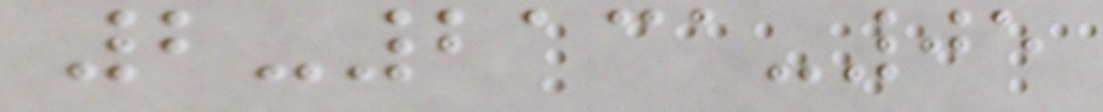2-2131-05
